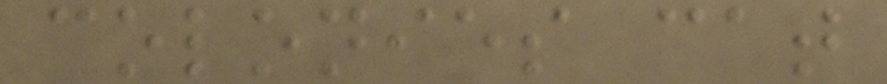colonies cat
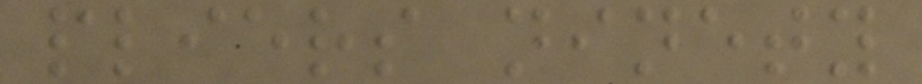pliers ninety
